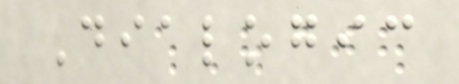Dialogic
